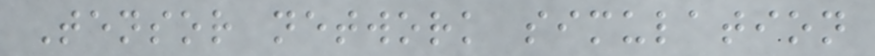Tensor network simulation
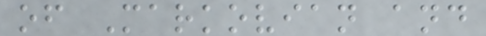of Markovian and
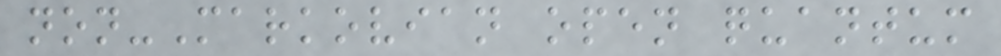non-Markovian open quantum
